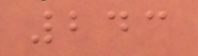243
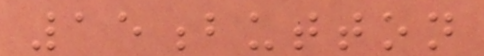15button
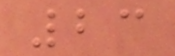23
